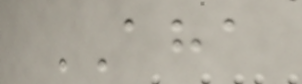AHA
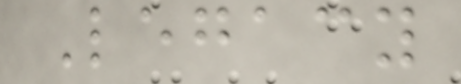Legacy
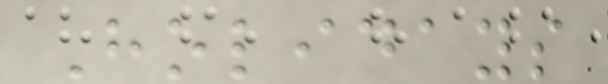Holidays
